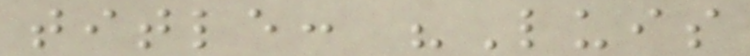title: "Luis
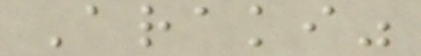Araki"
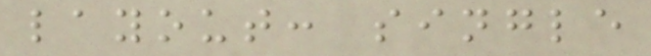layout: single
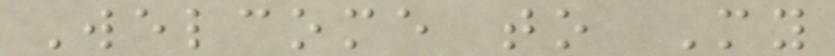Welcome to My
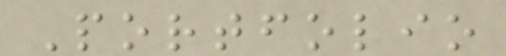Portfolio
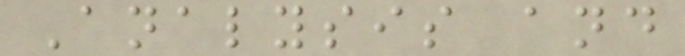Analysis and
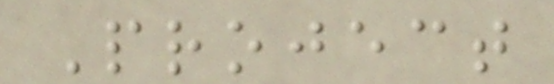Project
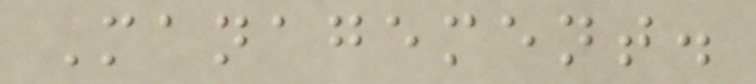Management.
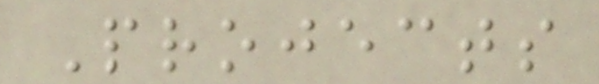Projects
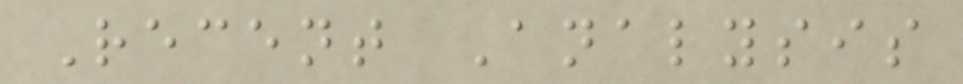Recent Analysis
